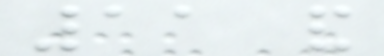11 and
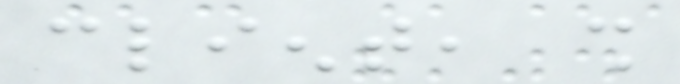client, shall
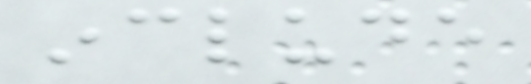include
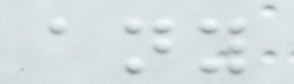any
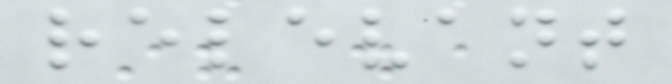relevant
